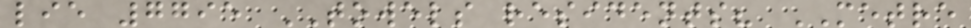lie 7795 TOWELS residents? METRE
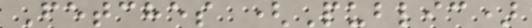Fetches (Public)
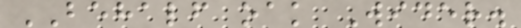BEHALF oak Wider.
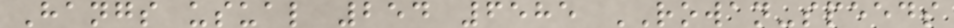Hangs usual 254 6585 ROWAN-speeds
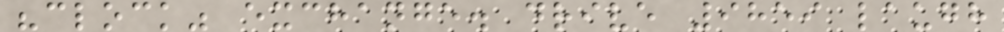"clock" exchange. drive 9859 laugh
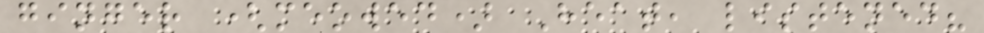ginger (meowed) Heat, listened?
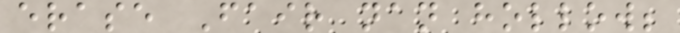erase Fair nan hollow;
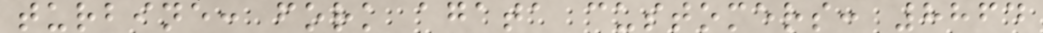turbine: fork agata customers: 8864
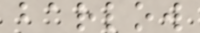barlow
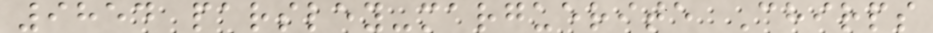9854 parsley-marguerite Chirps
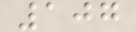107
